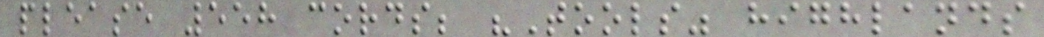please 558 cords; "Tools" highlands
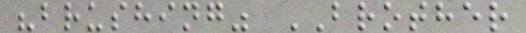"brushing" BROTHER
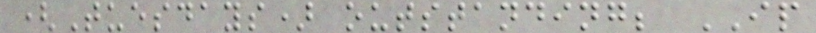(Tuesdays) outstanding; IP
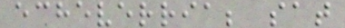echeverria; sat
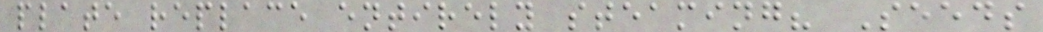plate replace entirely steaming? Seeds
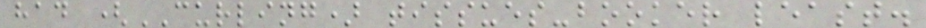had (CURLING) tissues-booker least.
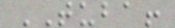TUBA!
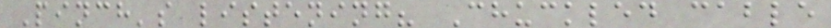Pinch's listening? Chuckled cable
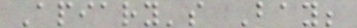Apiary's Bay;
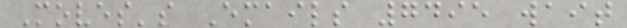Moves's Emails 7495 wait
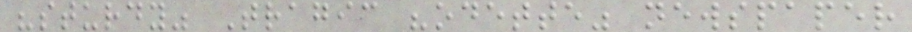"sturdy" Tragic "odette" newspaper
